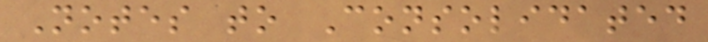Notes to Consolidated
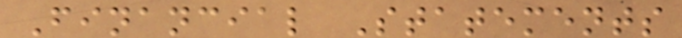Financial Statements
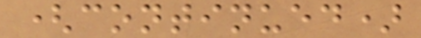(continued)
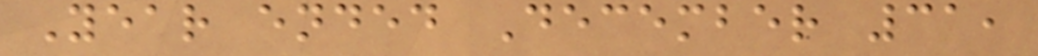Year ended December 31,
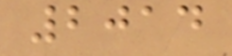2014
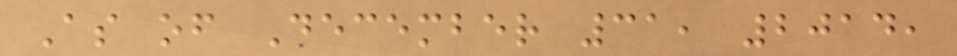As of December 31, 2014,
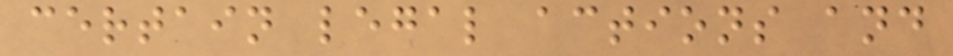certain legal actions and
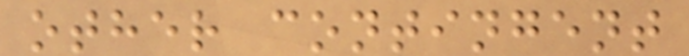other contingent
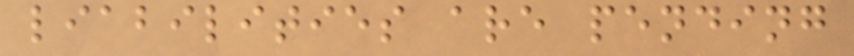liabilities are pending
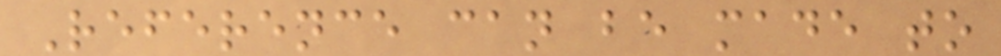Reference can be made to
